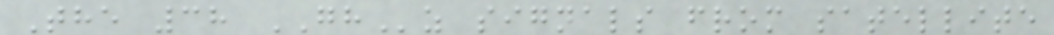The 38 GHz signals from satellite
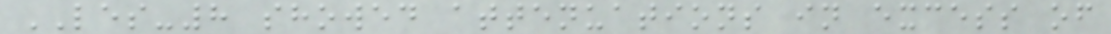LES-8 showed attenuations in excess of
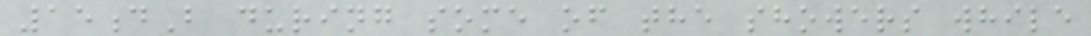15dB during some of the showers while
